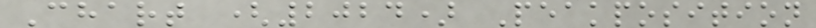Chart (2024) Peakposition
